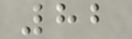82
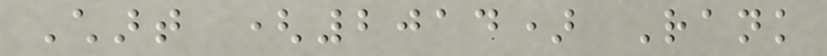Chart (2014) Rank
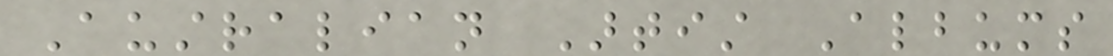Australian Artist Albums
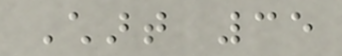Chart 35
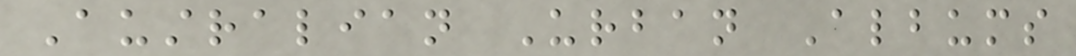Australian Urban Albums
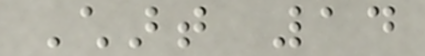Chart 14
